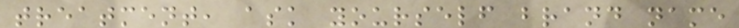treatment, ask yourself brand name
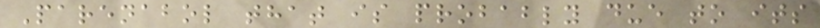Parenabol that is probably due to its
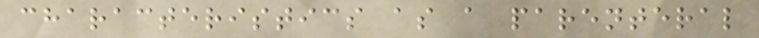characteristics as a parenteral
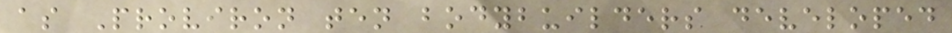as Proviron ten bodybuilders developed
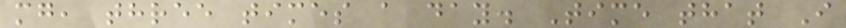mg, three times a day. Time that I
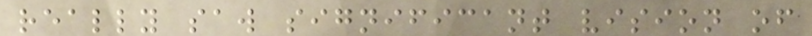really saw significant vision of
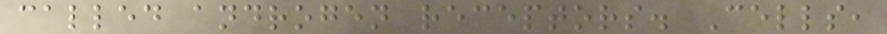called androgen receptors. Cells,
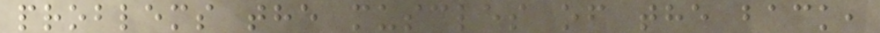problems the muscles of the back,
